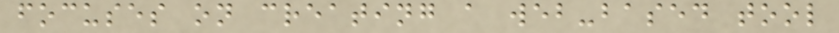focuses on creating a web-based tool
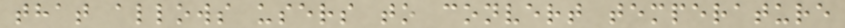that allows users to convert temperature
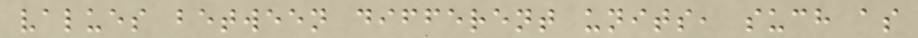values between different units, such as
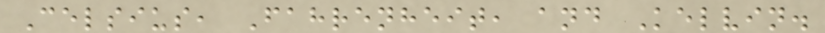Celsius, Fahrenheit, and Kelvin.
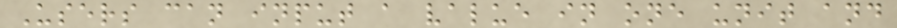Users can input a value in one unit and
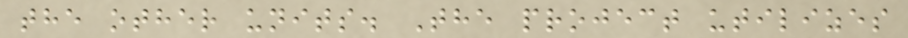the other units. The project utilizes
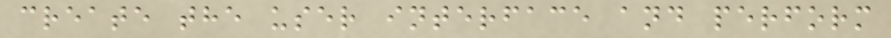create the user interface and perform
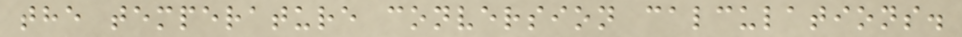the temperature conversion calculations.
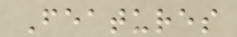Features
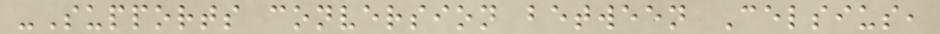-Supports conversion between Celsius,
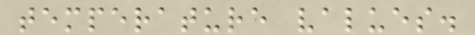temperature values.
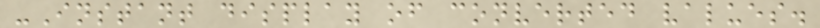-Instant display of converted values.
